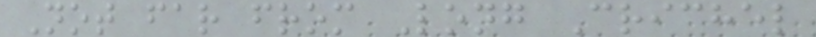Not far from Long Crichel
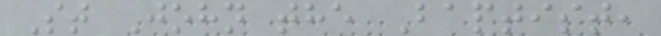St John the Baptist,
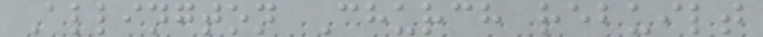Allington Church rebuilt
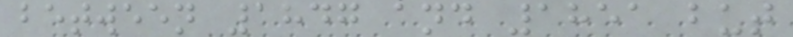between 1847 and 1851 but
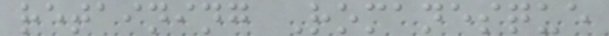retaining Romanesque
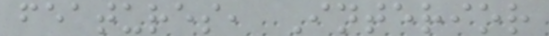features, Interior
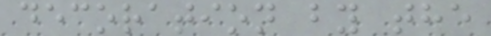decoration by the
